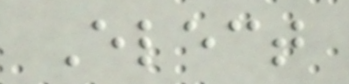Elect
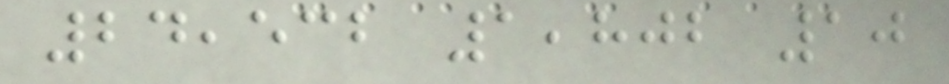24,532 1,802 10
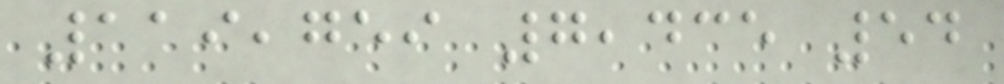119,759 7,435 54
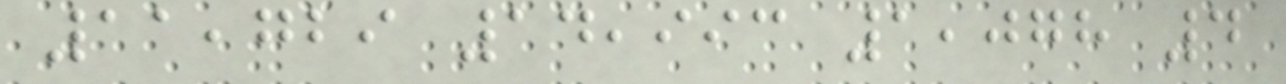11,729 14,993 1,078 4
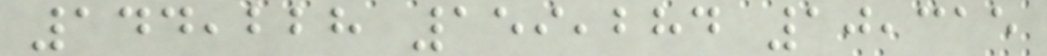144,228 159,284 10,315
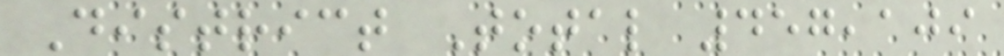District Total 457,109
